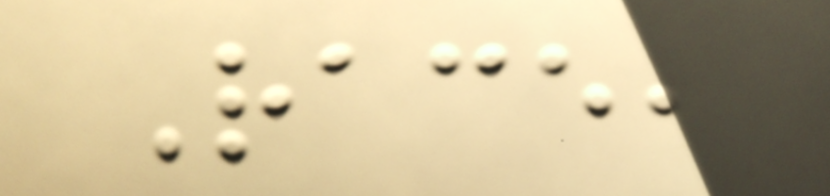Race,
